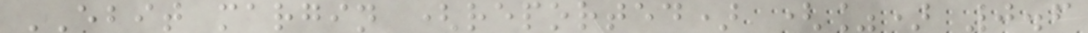EBIT margin (reported) (%) 0.6
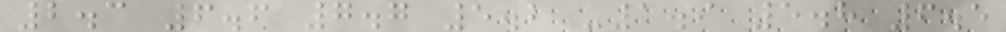2.3 6.6 7.7 5.2 -1.9 5.8 6.5
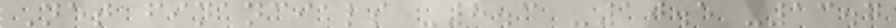Net financials -8.3 -10.5 -13.7
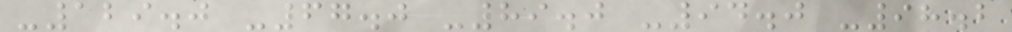-129.0 -67.0 -89.0 -94.0 -98.2
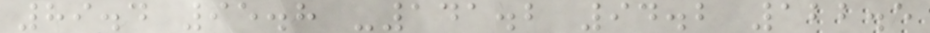89.4 95.8 -141.2 94.2 122.5
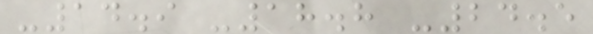-14.9 -18.8 -24.5
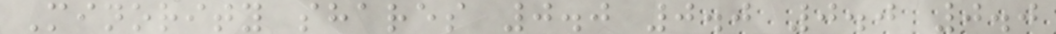Minority shares 0.0 0.0 0.0 0.0
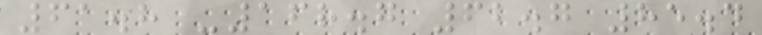61.8 -168.7 62.7 85.4
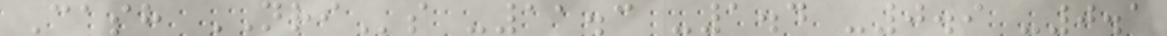Cash NRIs -11.3 -1.4 -0.9 -0.1
